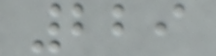229
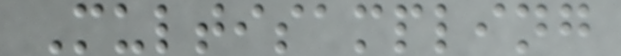Multisampling
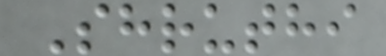Shruthi
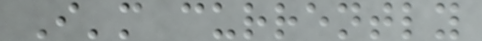I'm currently
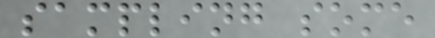sampling some
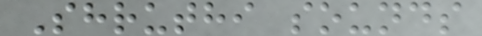Shruthi sounds
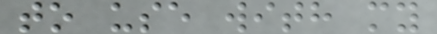to use with my
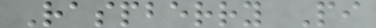Raspberry Pi
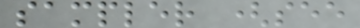sampler (see
